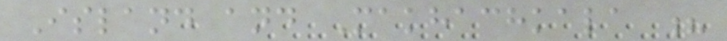Island and Makhachkala ?
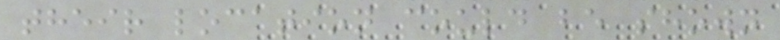their location could be shown
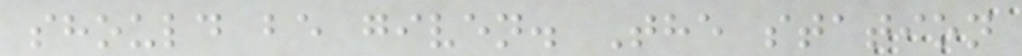should be given. The station
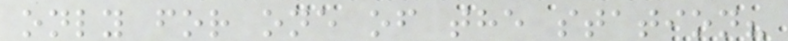only for one of the station?
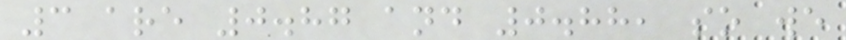3 are 0.87 and 0.88, so we
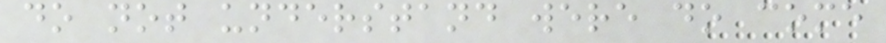do not understand were do come
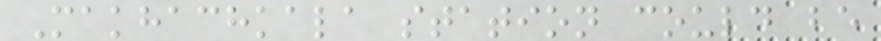Makhachkala station could be
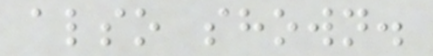also shown.
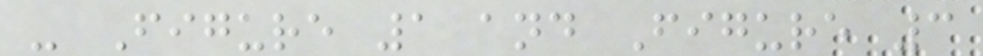- Figure 1 and Figure 3
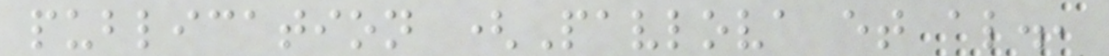publication (Pavlova et al.,
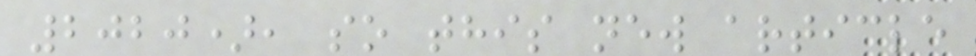2020), so this new article
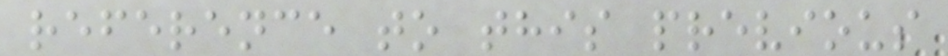reference to this previous
